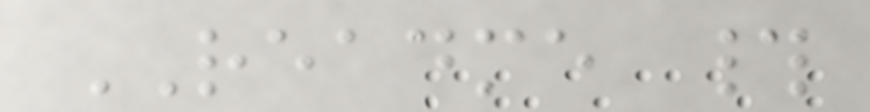README #
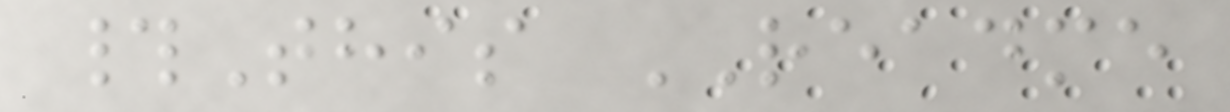#This README
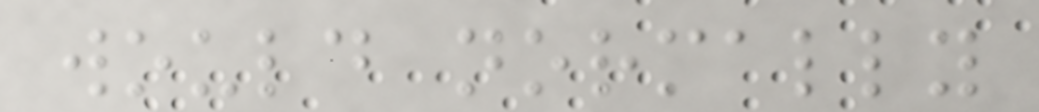would normally
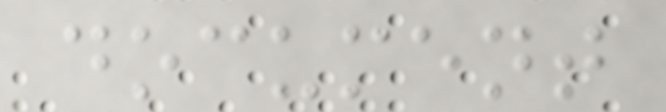document
